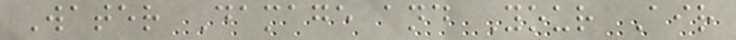Water Damage and Your Air
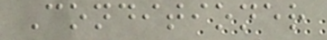Conditioner
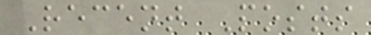Recent Posts
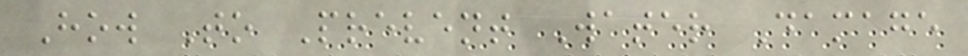How To Prevent Water Damage
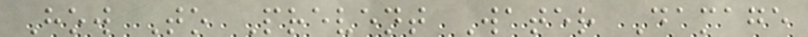How To Prevent Water Damage
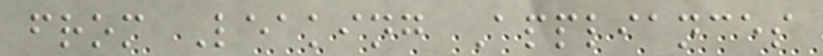from Leaking Appliances
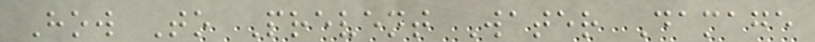How To Prevent Water Damage
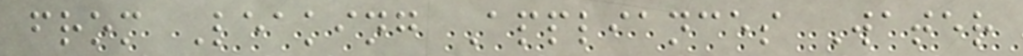from Leaking Appliances Water
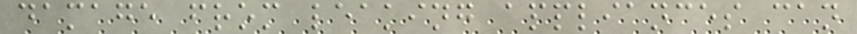damage from leaking appliances can
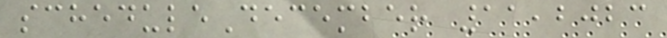scheduleDecember 11,2023
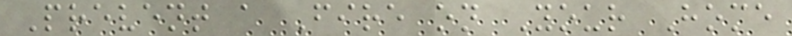Prevent a Fire on Your Home
